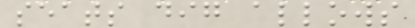seats dig allows
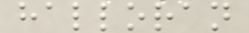halloran
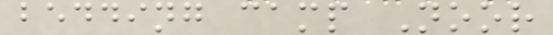bedding camp Noor
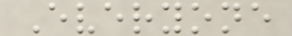Everyone
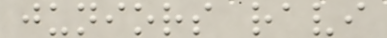juniors ravi
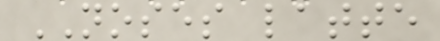NOSES latte
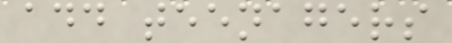add teenagers
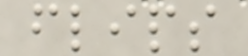flips
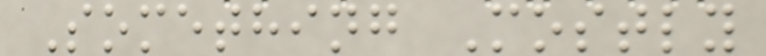Something Mostly
